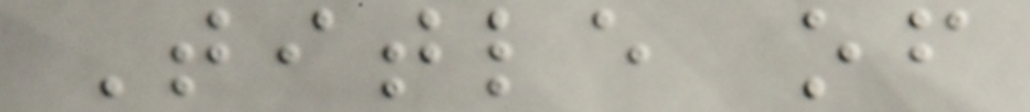Title of
